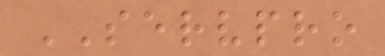SERVPRO
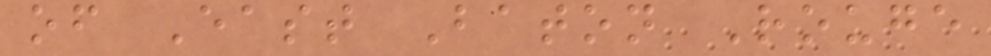of East Baton Rouge
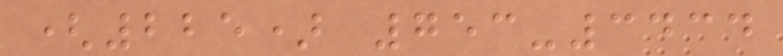(225) 753-3434
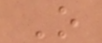O
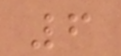6
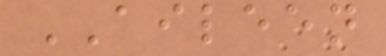AILEEN
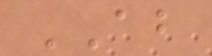AB
